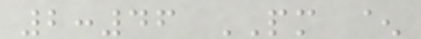2:46 PM ^
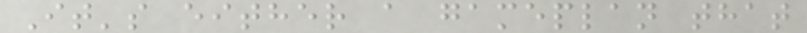It's either a gameplan that
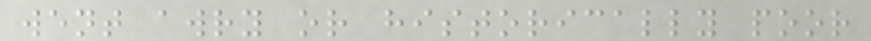went awry or historically poor
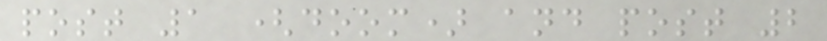post 1 (doom) and post 2
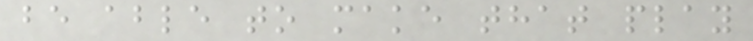be able to make that play
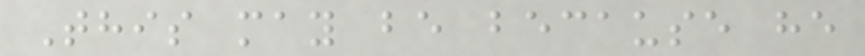This may be because he
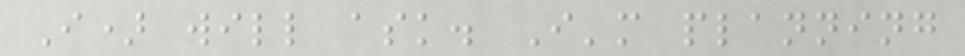I) will ask. I'm planning
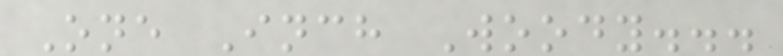One Inch Woody...
